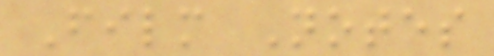Film Notes
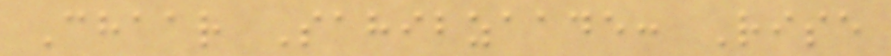Chaar Sahibzaade: Rise
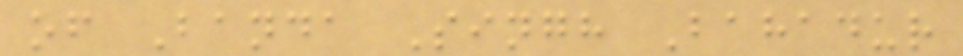of Banda Singh Bahadur
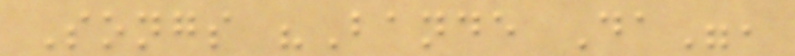Songs "Bande Da",
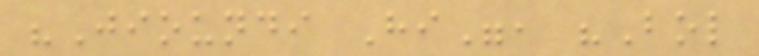"Jioundi Hi", "Bol
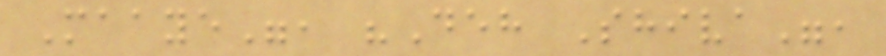Maaye", "Deh Shiva",
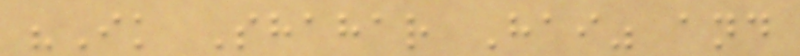"Ik Shahar Hai" and
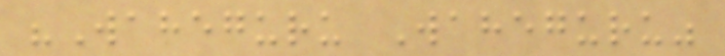"Waheguru Waheguru"
